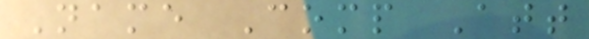Name Comp Att
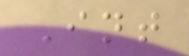Int
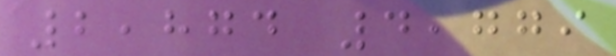2,874 4,779
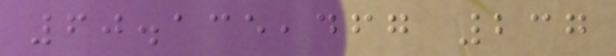60.135,467 237
